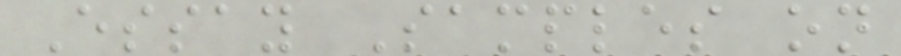Essay Samples on
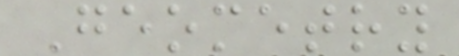Geometry
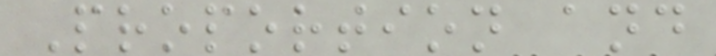Proportion and
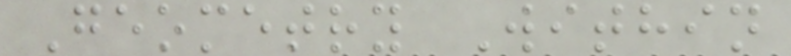Geometry Within
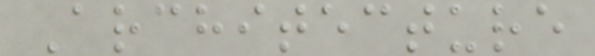Architecture
